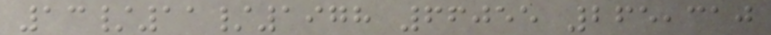13/11/1978 66055 265,310
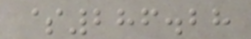$286.28
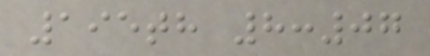195th 8:07
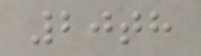20th
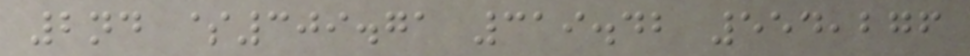2nd $309.71 319.42 554,276
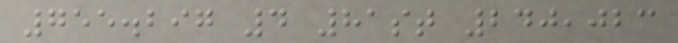755.297 4 81st 240,023
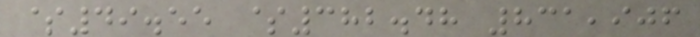$49.55 $382.48 831,906
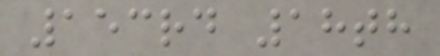153rd 18th
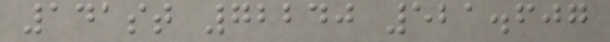141st 72240 521.607
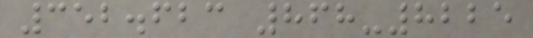352.623 868-8225
